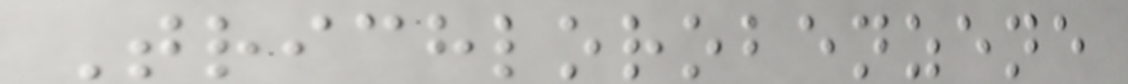Trichlorobenzene
